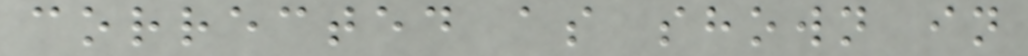corrected as shown in
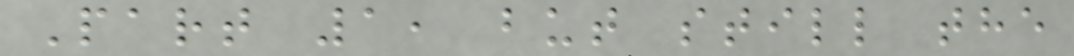Part 1, but still the
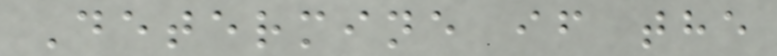Determine if the
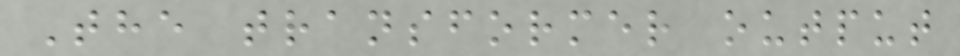The transformer output
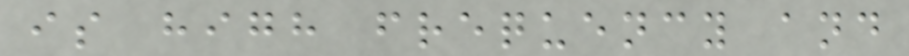is high frequency and
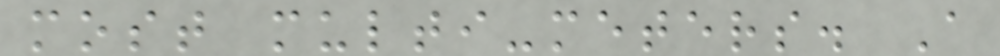most multi-meters. A
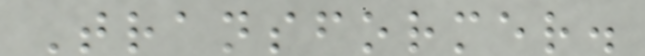Transformer.
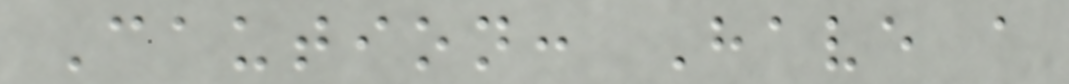Caution: Have a
